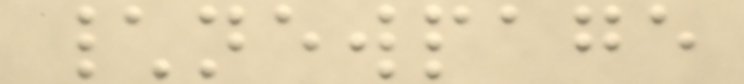\newpage
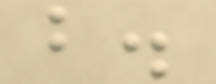b.
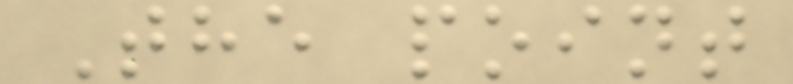The point
